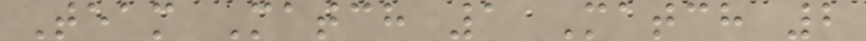Team Match 1 Match 2
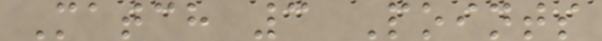Match 3 Points
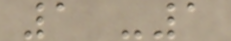1 -1
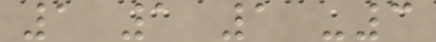1 1 1 -3
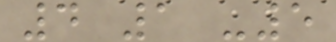4 1 -5
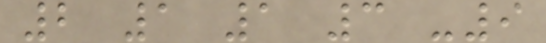2 1 1 3 -9
